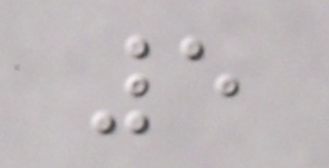5
